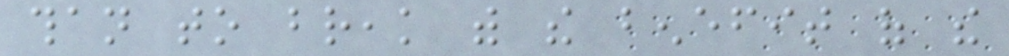than to break with the benefit of the
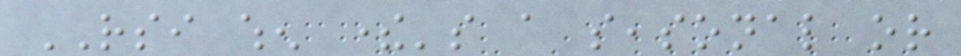RSI when there's a seasonal or
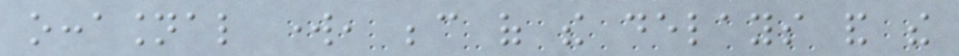occasional work, because of the delays and the
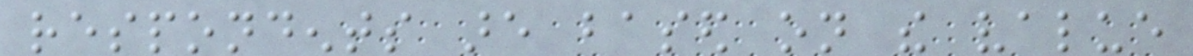respondents are based on the value
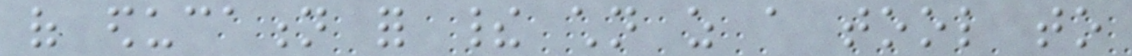of education for their children as a tool to
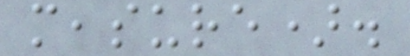measure).
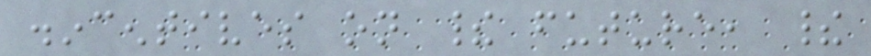disincentives on their future, their
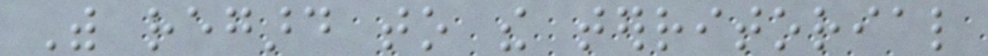With regard to the territorial
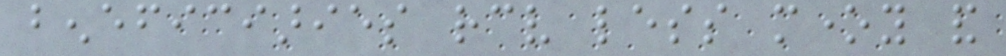beneficiaries receive less money and
